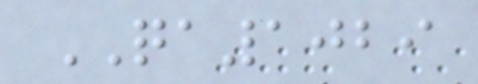QA1029
